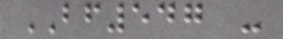BF547 -
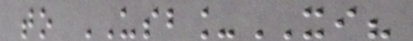to USB_XI?
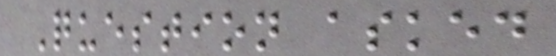Question asked
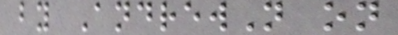by AndrewN on
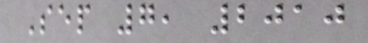Sep 7, 2010
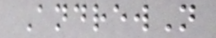AndrewN
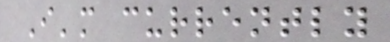I'm currently
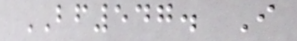BF547. I
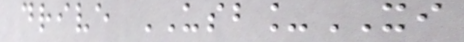drive USB_XI
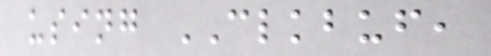using CLKBUF,
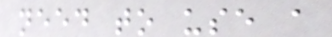need to use a
